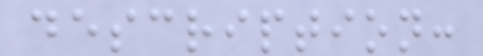description:
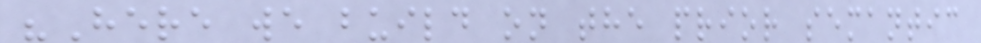"Here we build on the prior semantic
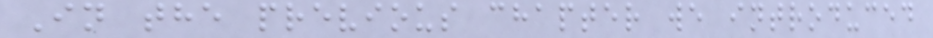In the previous chapter we introduced
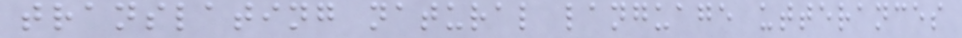translating natural language utterances
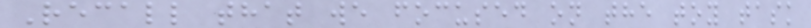Recall that we focused on the toy task
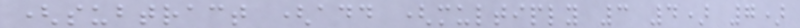(subtract (add (multiply 3 4) 7)
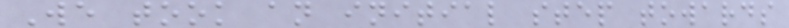We took an initial step towards
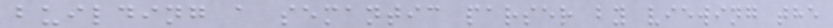building a semantic parser by viewing the
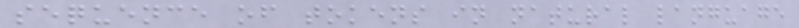sequence of tokens in natural language
